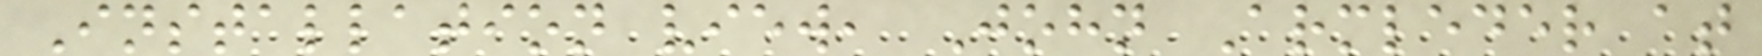Installation view, John Armleder at
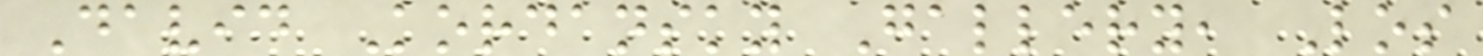David Kordansky Gallery, Los
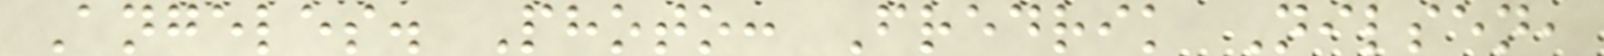Angeles. Photo: Fredrik Nilsen,
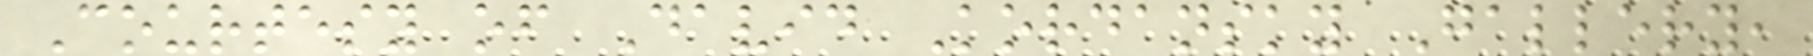Courtesy of David Kordansky Gallery,
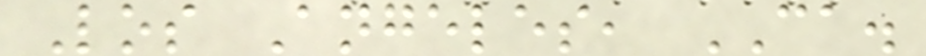Los Angeles, CA.
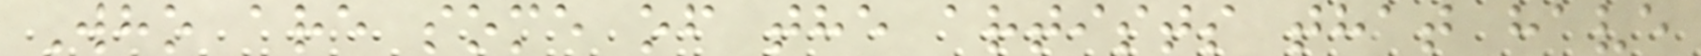Who are some of the artists that have
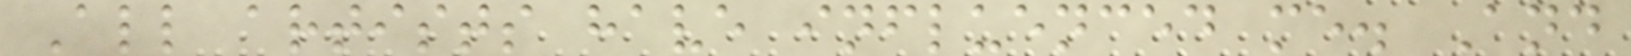All artists have influenced me. And
